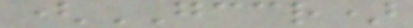(GCCR)
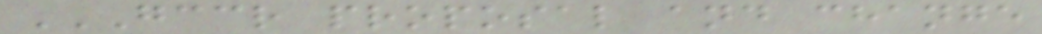GCCR PROPOSAL AND CHANGE
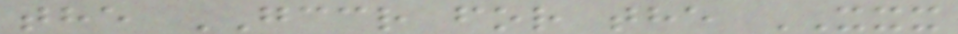the GCCR for the XXX
